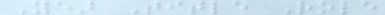Year Title Role
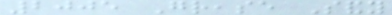2005 Grease Sandy
